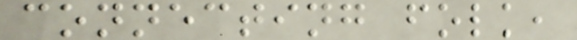connecting folk,
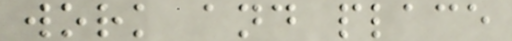work and place
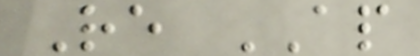Re AP
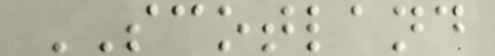SCOTLAND
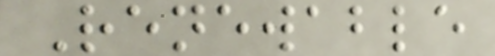Renewable
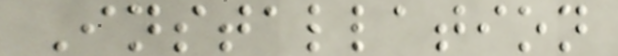Installation
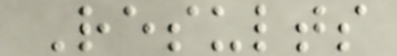Results
